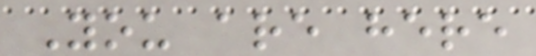You are here
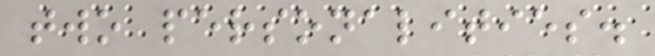two personalities.
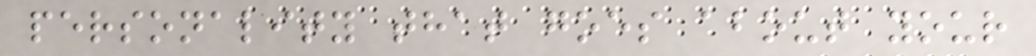personality that goes about your
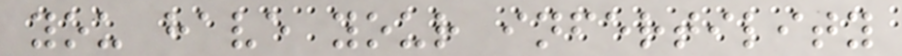you have your infertility
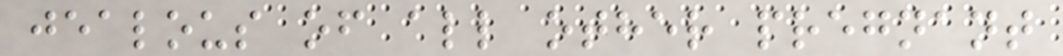jealous of all other pregnant
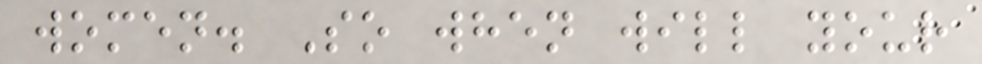women. So when will your
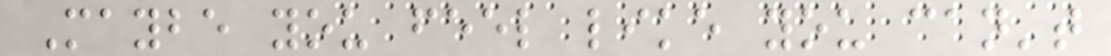Maybe you feel like you can't
